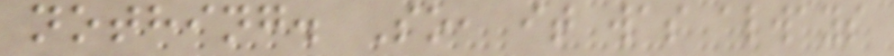nothing. So, it was always
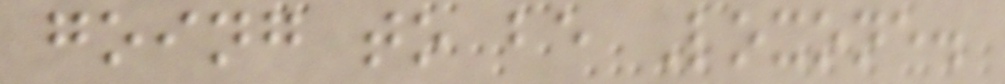going to be Loxone.
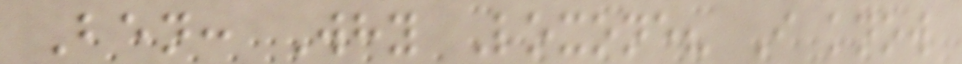Ben: Why Loxone? I know
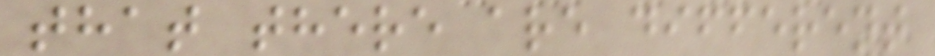that there are different
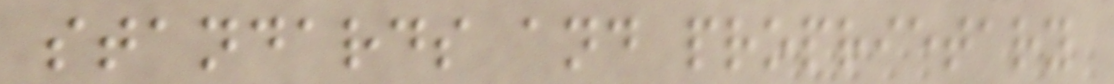standards and proprietary
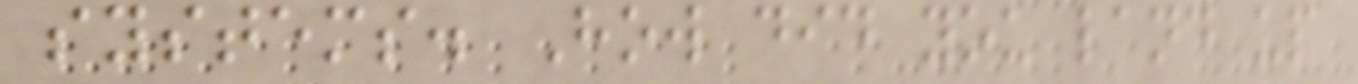systems. How did you land up
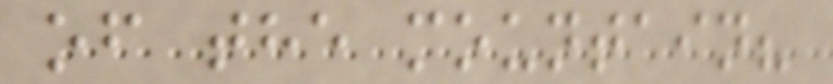of the mountain?
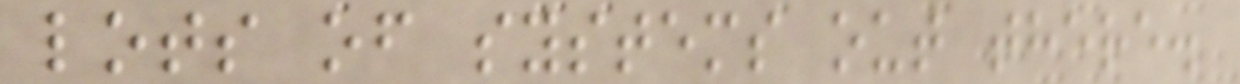lots of systems out there.
